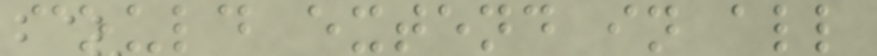could extend in all
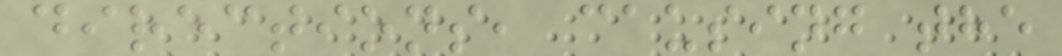directions, causing the
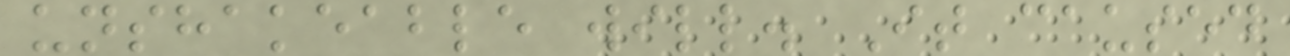unshakeable will. It caused
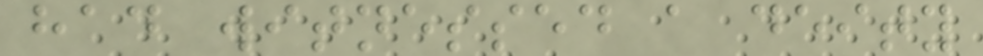had witnessed a deity
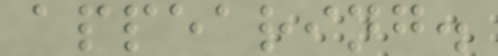appearing.
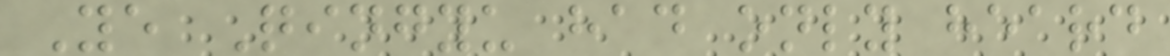Ye Qingyu had only heard
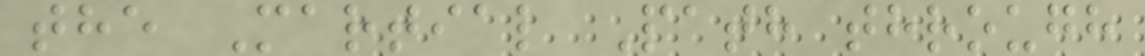the Martial Path through
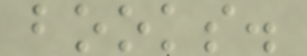books.
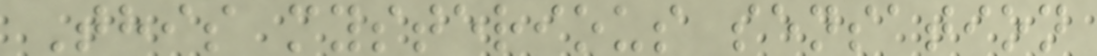This mysterious sensation
